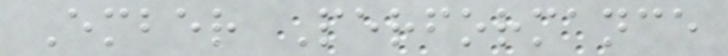Ember Performance
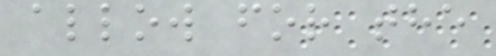allow for the
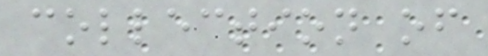collection of
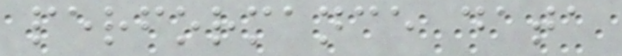performance data
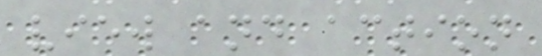view and action
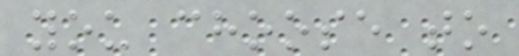you choose to
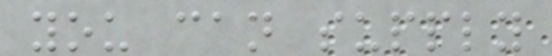you can supply
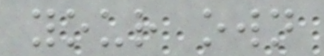your own
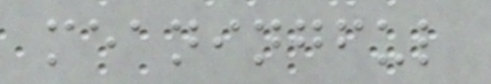meaningful
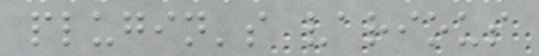plugin's various
